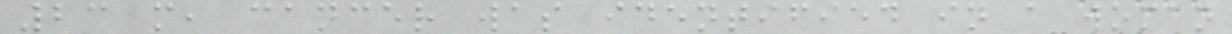23 m, cancer was identified in a woman
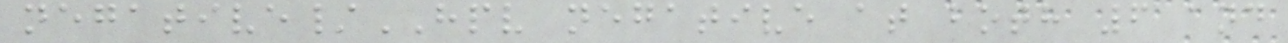negative/HPV negative at both 6 and
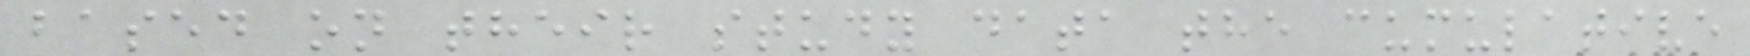based on their study data the cumulative
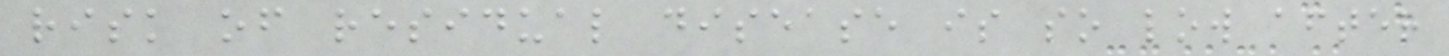risk of residual disease is so low after
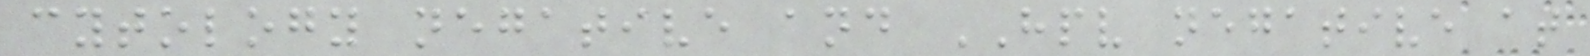cytology negative and HPV negative at
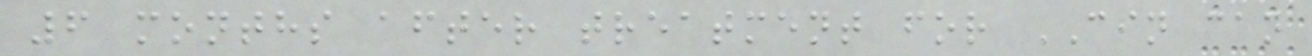6 months after treatment for CIN can
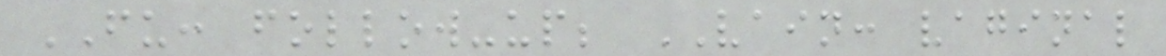FU: follow-up; VAIN: vaginal
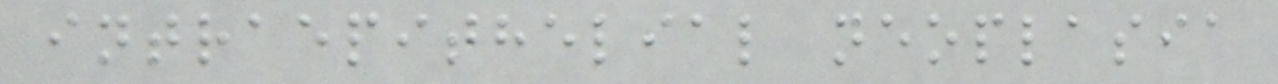intraepithelial neoplasia
